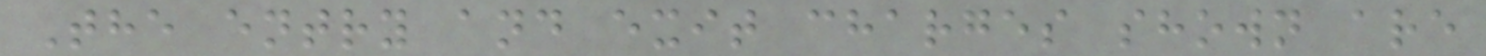The entry and exit charges shown are
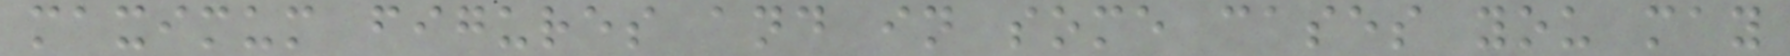maximum figures and in some cases you may
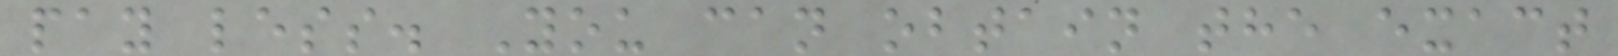pay less. You can obtain the exact
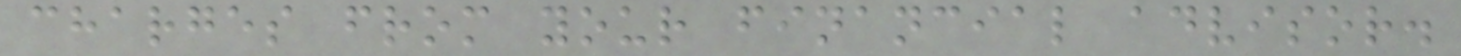charges from your financial advisor.
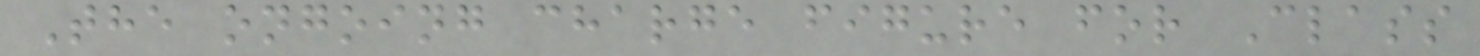The ongoing charge figure for Class
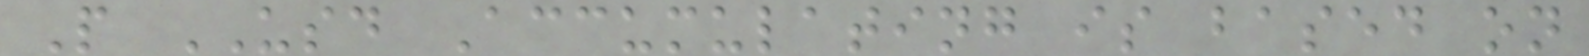P USD Accumulating is based on
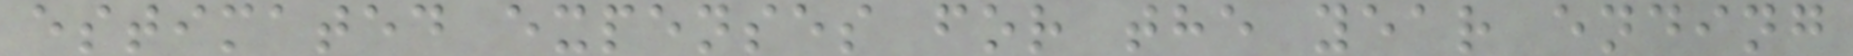estimated expenses for the year ending
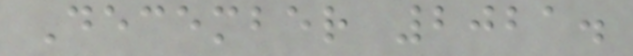December 2021.
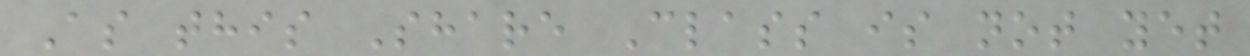As this Share Class is not yet
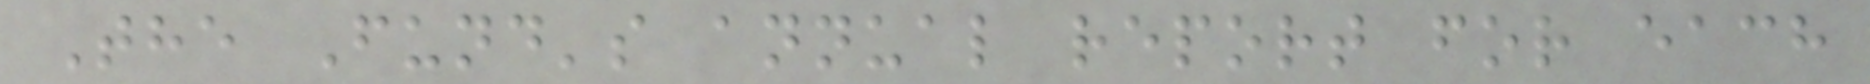The Fund's annual report for each
